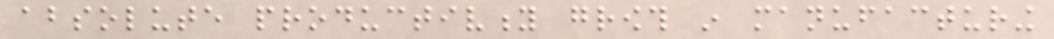absolute productivity growth in manufacturing
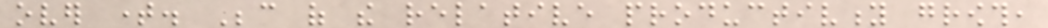over time. Because of the relative productivity growth,
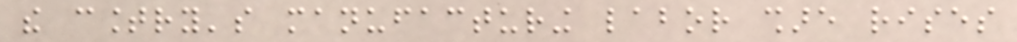the country's manufacturing labor share rises
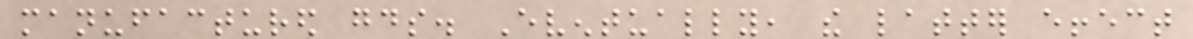manufactured goods. Eventually, the latter effect
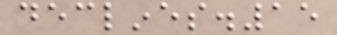declines.15
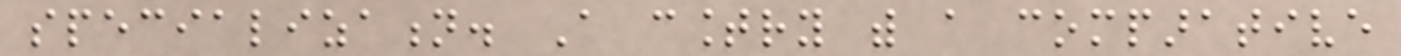specialization. A country with a comparative
